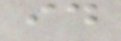id
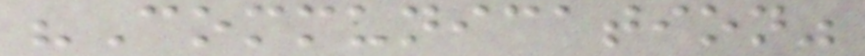"Communication"
